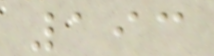193
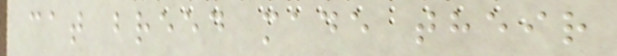cat breed made their
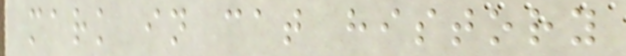mark in cat history
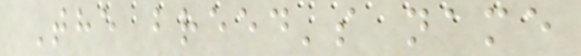The breed's name
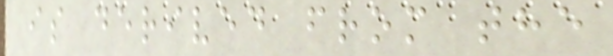is derived from the
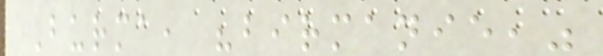Burma, "birmanie,"
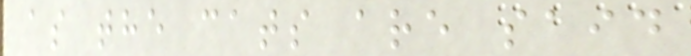as the cats are said
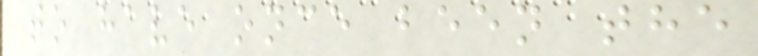to have once been the
